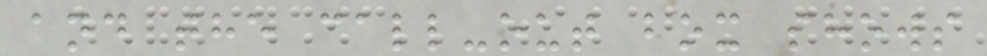and the call-out box shows
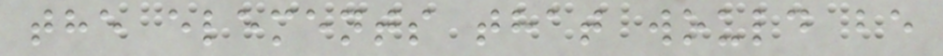the elements that would be
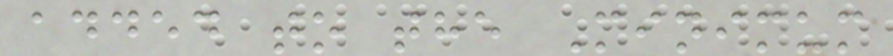added to the Minimum
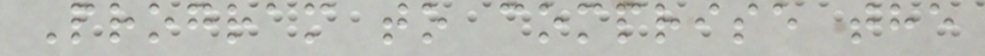Program to comprise the
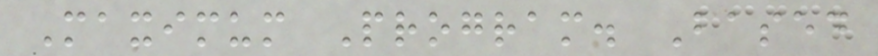Maximum Program. Based
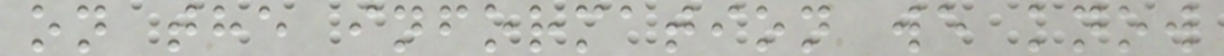on the information we know
